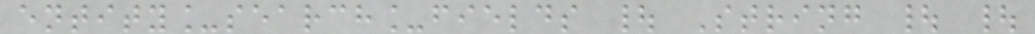entity_search_fields | String | |
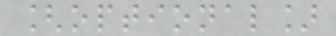[optional]
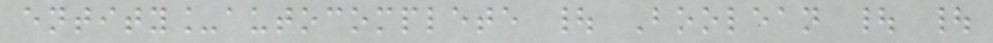entity_autocomplete | Boolean | |
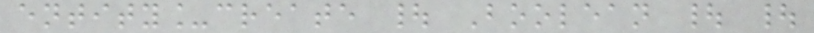entity_create | Boolean | |
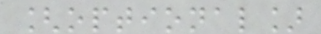[optional]
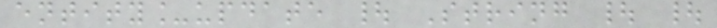entity_update | String | |
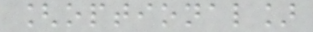[optional]
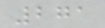271
